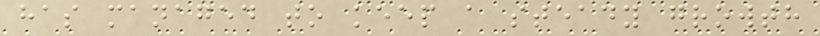has managed to keep a steady growth
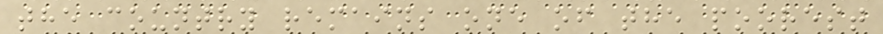the country remains one of the poorest
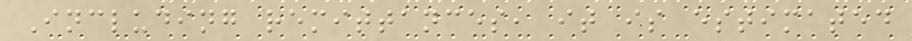Including remittances, it is estimated
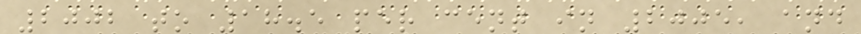2002 to 18.5 per cent in 2005, and
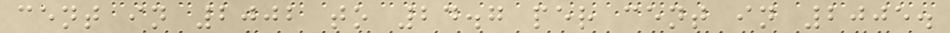cent in 2002 to 24.7 per cent in 2005.
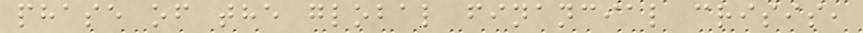phase of the global financial crisis,
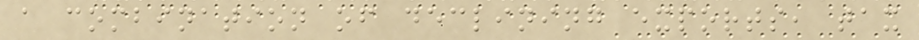a combination of declining exports, tax
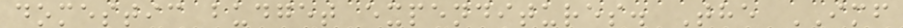domestic budget expenditures. The IMF
